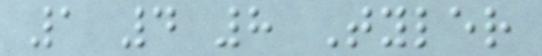1 4 8 Tyler
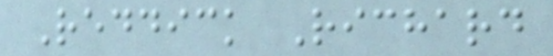Reddick Richard
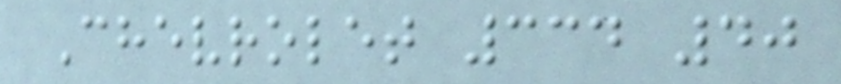Chevrolet 334 40
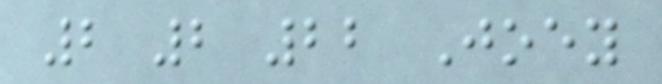2 2 22 Joey
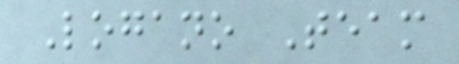Logano Team
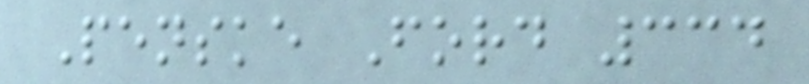Penske Ford 334
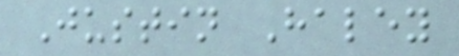Justin Haley
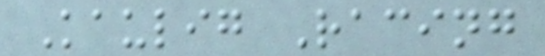Kaulig Racing
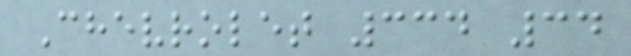Chevrolet 334 34
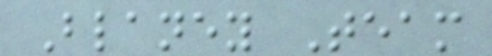Blaney Team
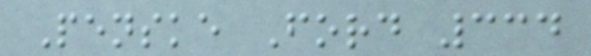Penske Ford 334
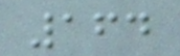164
